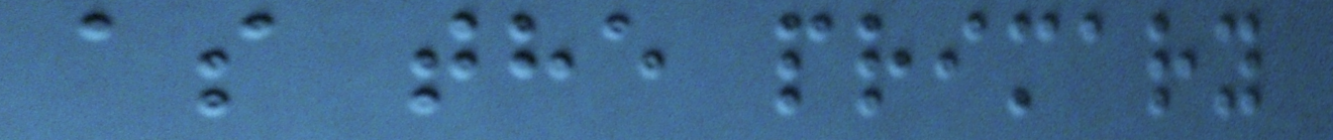as the primary
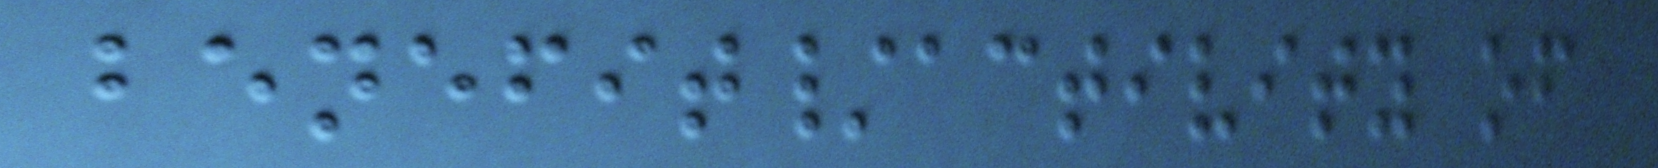benefit/activity of
